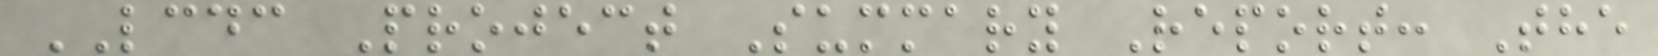LCDC Project Summary Report: The
